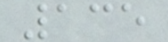135
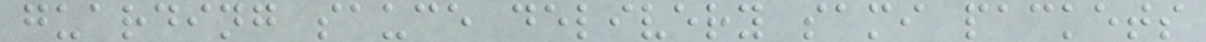guarding sauce delivery sami packets
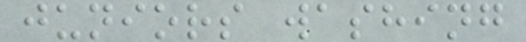juniors washing
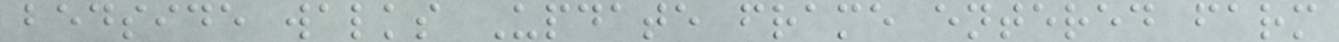bedside walks Update frame entered farm
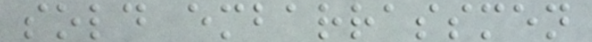sold embarrassmen
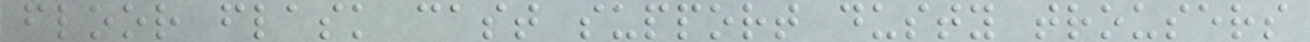floor flask cast support dusty trousers
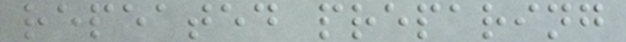repeated preparing
